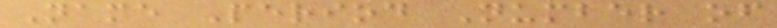Name Period Number of
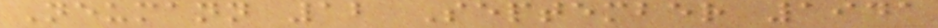Neumann 12 September 1941
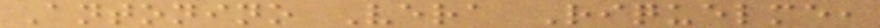Antonino Vera Riquelme,
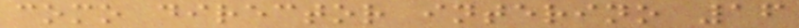como director interino 16
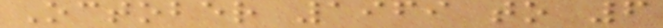October 1969 to 6
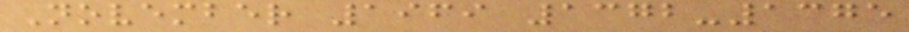November 1969 1372-1375
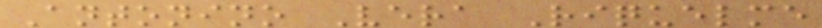Antonino Vera Riquelme
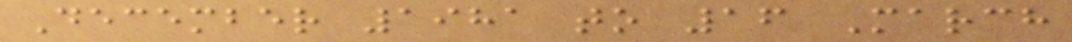December 1981 to 16 March
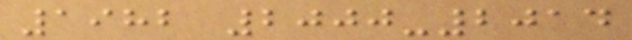1982 2000-2014
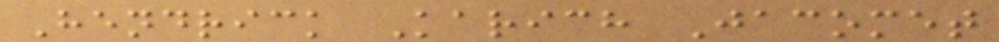Hendrick Karich Jacomet
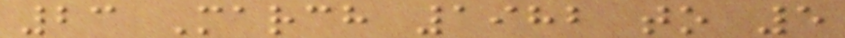23 March 1982 to 5
